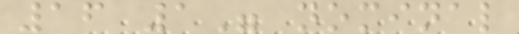16 1" nominal
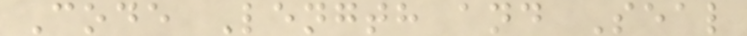Code Length and Seal
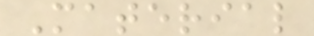Material
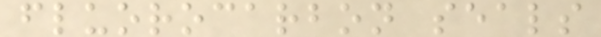fluorocarbon seals
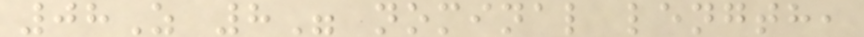08Z 8" nominal length,
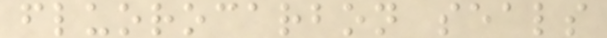fluorocarbon seals
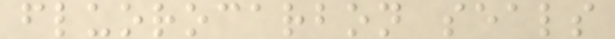fluorocarbon seals
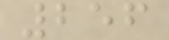256
